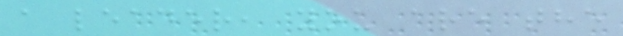a leader, you are the
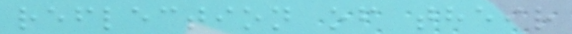reflection of their
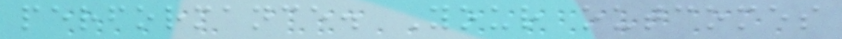performance. Your outcomes
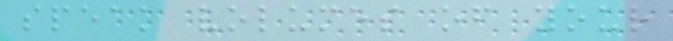speak volumes of your
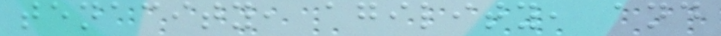tenacity, agility, and
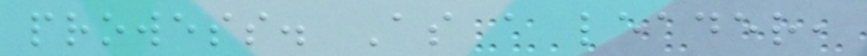prowess. As a leader,
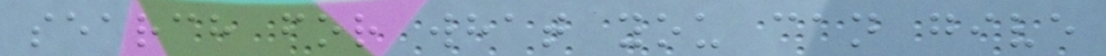search for what you can give
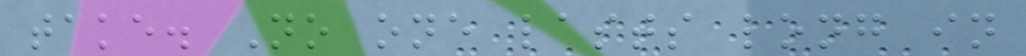take. No one lasts long in
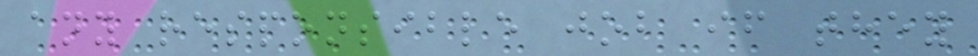any responsible job if they
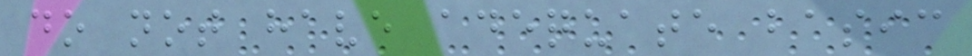do not have adequate basic
